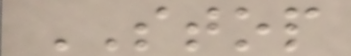STOP
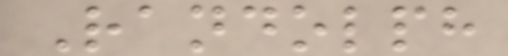Randolph
